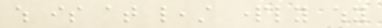which is at least partly why
